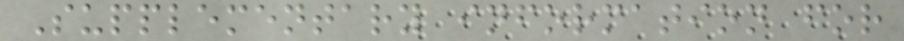Supplementary information for
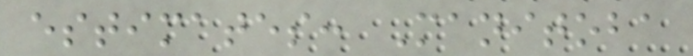estimates: Manitoba
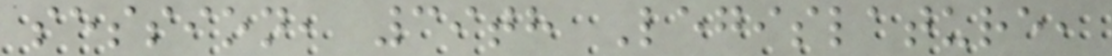session, 39th Legislature,
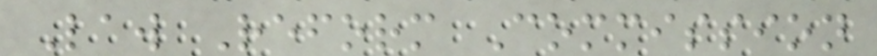Law Reform Commission
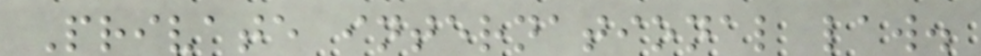Private international law.
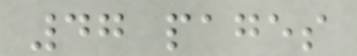47 pages
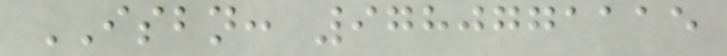ISBN: 9780771115
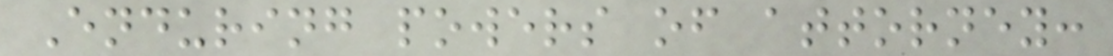Enduring powers of attorney:
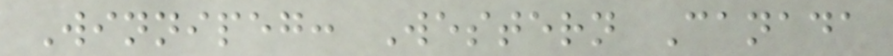Winnipeg: Western Canada
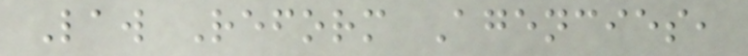Law Reform Agencies,
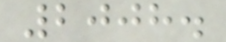2008.
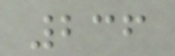236
